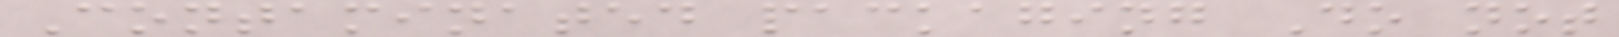Contaminated packaging Do not
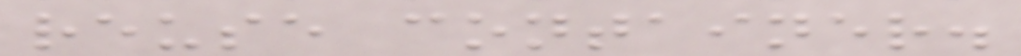reuse container.
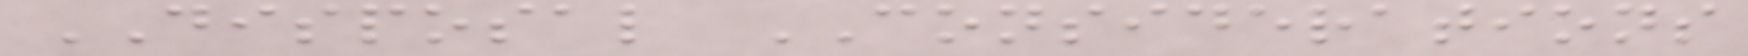DISPOSAL CONSIDERATIONS
